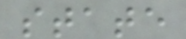state
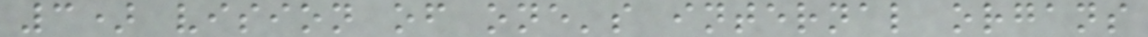3) vision of one's internal organs
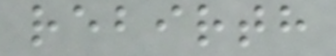rebirth
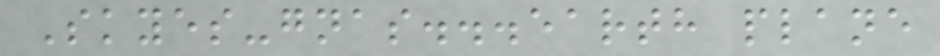Skyes-gnas...earth plane
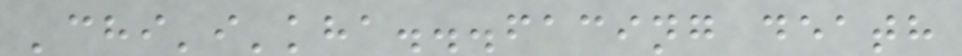'chi'i'kha...facing death
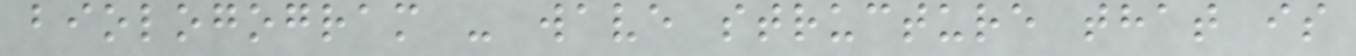biologogram - wave structure that is
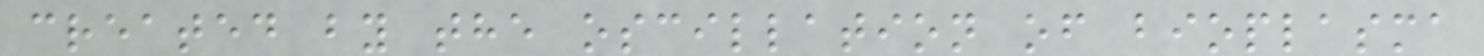created by the oscillation of bioplasma
